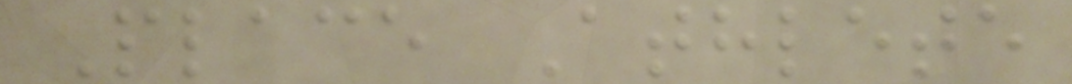Place Athlete
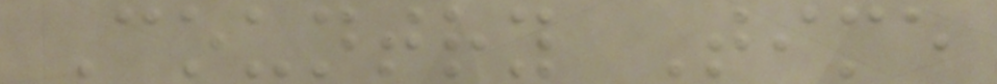Country Time
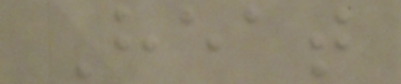Heat
